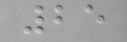25
